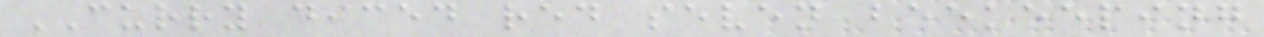CURRY diced red seven beekeeping
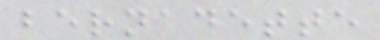bernadette
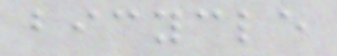bicycle
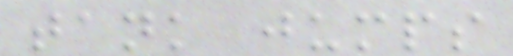tank jumps
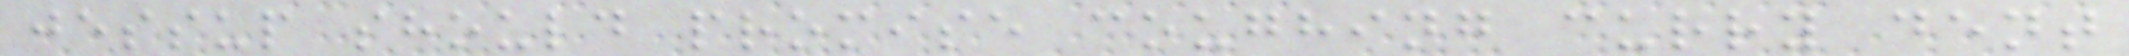jessup should promise coughing curry dent
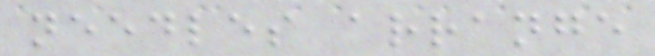needles arrange
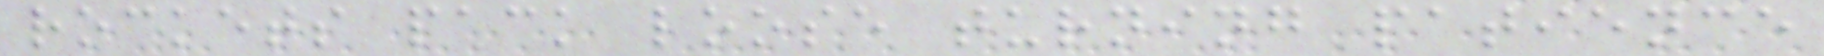rockets pack loose turning patience
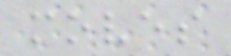moves
